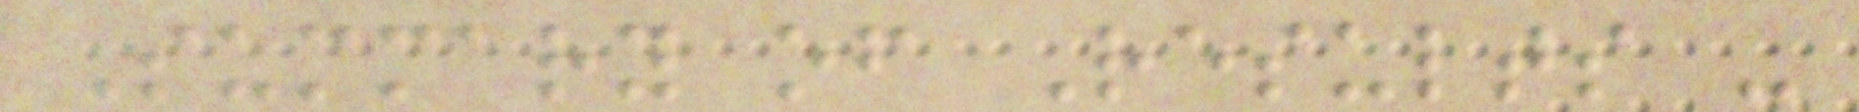Summary of Results -
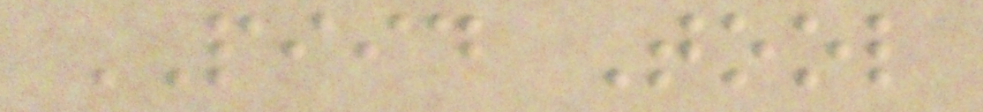PIID Tool
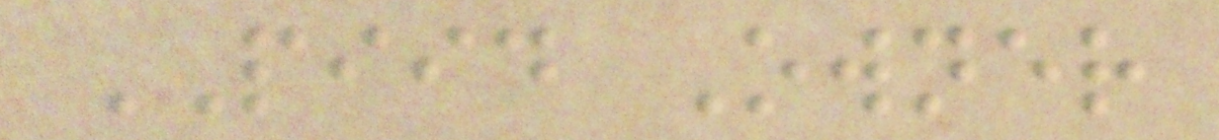PIID Owner
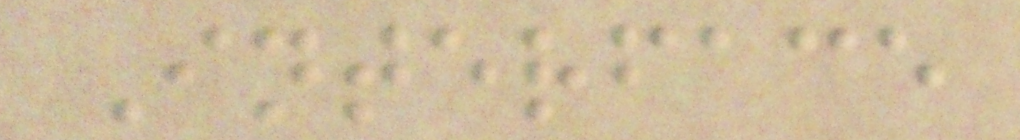Interface
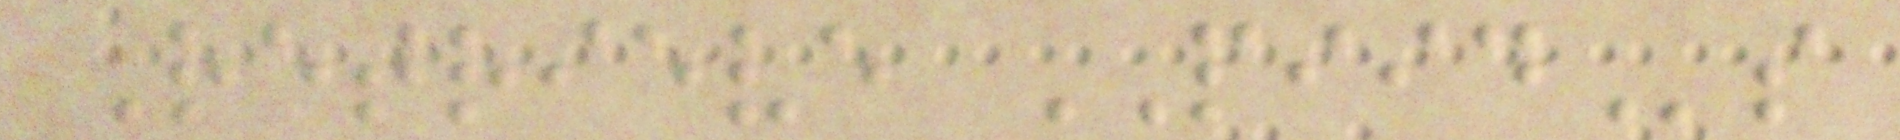Retrieve PIIDs
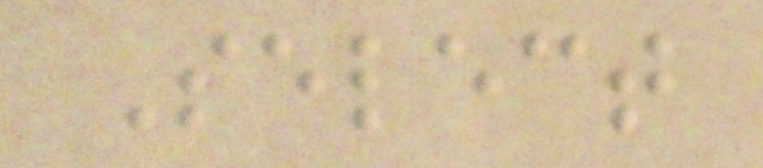Select
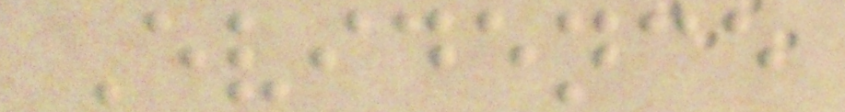Evidence
